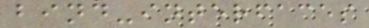bind-interfaces
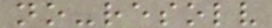no-resolv
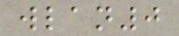wlan0
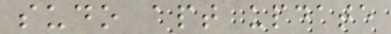sudo apt update
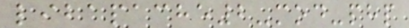libapache2-mod-php
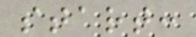start:
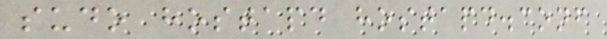sudo hostapd hostapd.conf
